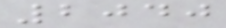2040
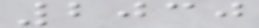2030
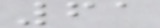61
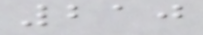210
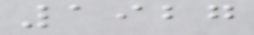1927
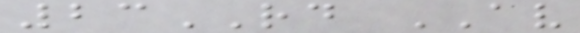23RD AV
